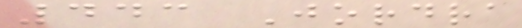443 Jordra
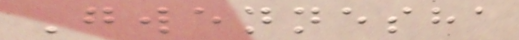Gwennesha
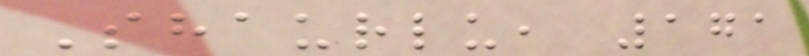Shaurlu, 171
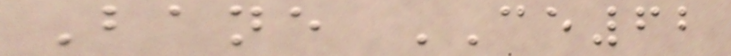Bane CE62
